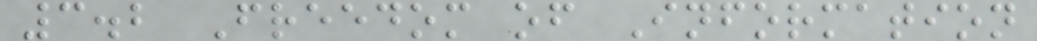3.2 Freedom of Information
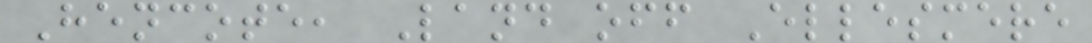Hencote, Land off Ellesmere
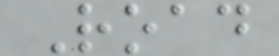Road
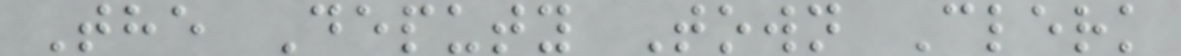The Deputy Town Clerk
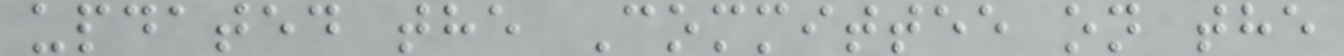updated the Committee on the
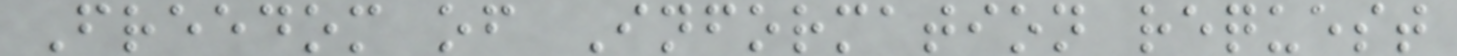Freedom of Information request
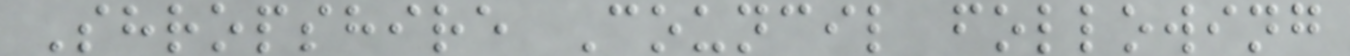Shropshire Council following
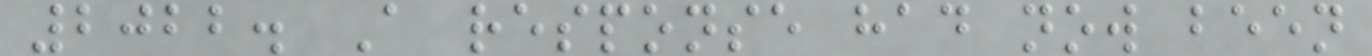2022. A response had now been
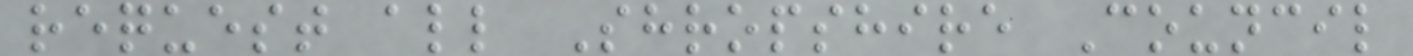request all Shropshire Council
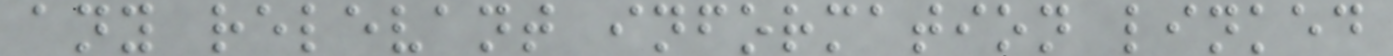any relevant information linked
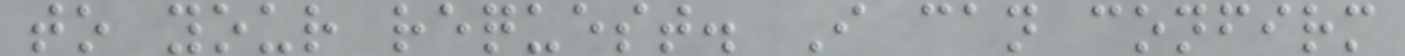to your request. I can confirm
